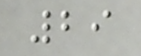29
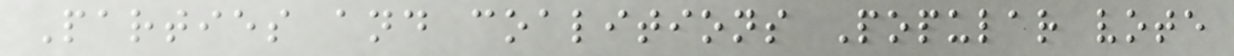Parties and coalitions Popular vote
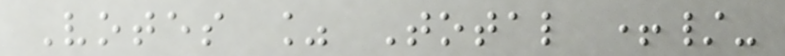Votes % Total +/-
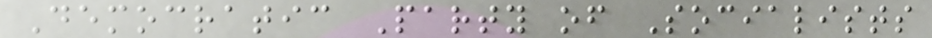Democratic Party of Socialists
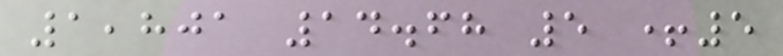1,801 14.68 5 +5
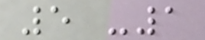5 -1
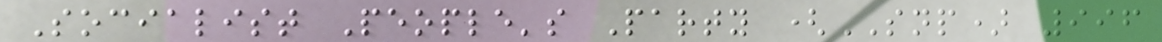Socialist People's Party (SNP) 996
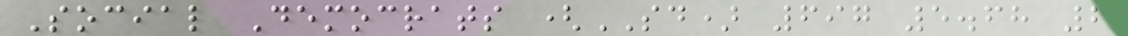Social Democrats (SD) 697 5.68 2
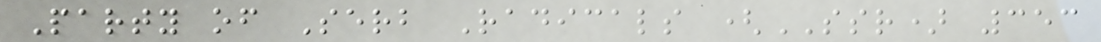Party of Serb Radicals (SSR) 353
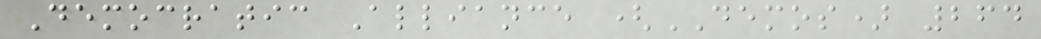Democratic Alliance (DEMOS) 264
